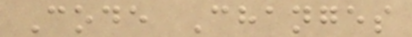Code Changes
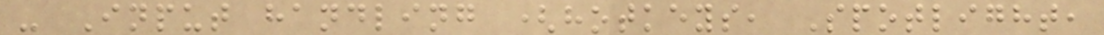- Input handling (hotkeys, Spotlight,
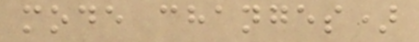mode changes)
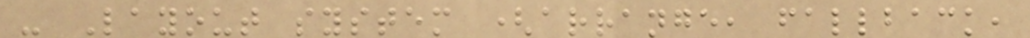- Layout system (arrange, fallback,
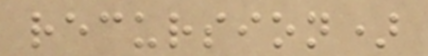recursion)
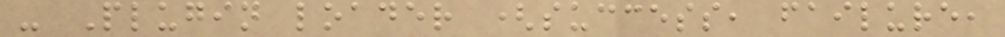- Plugin loader (success, failure,
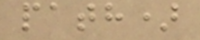path)
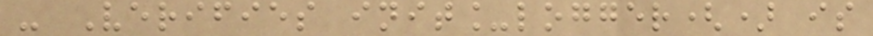- Verifies init_logger() is
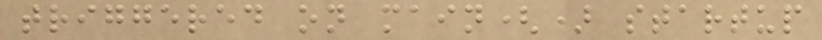triggered on main() startup
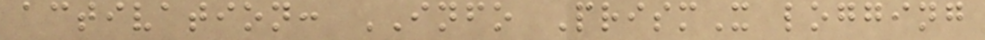activation: INFO PrismX logging
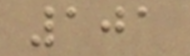101
